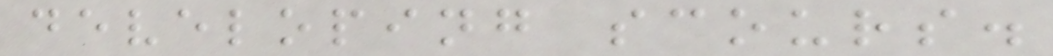developing scours.
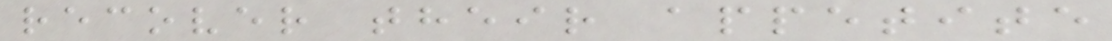recover their appetite
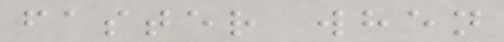faster when
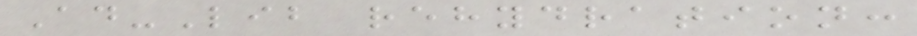Ad-Lib rehydration:
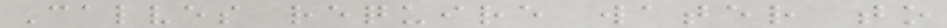Calves require water to
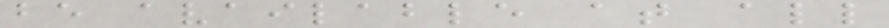be available at all
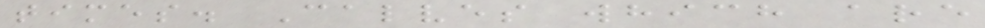times. Calves which are
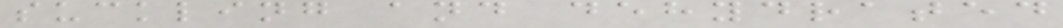suckling and dehydrated
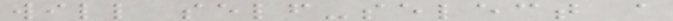will self-select a
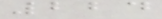224
